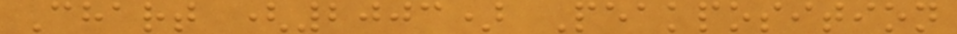Chart (2003) Peakposition
